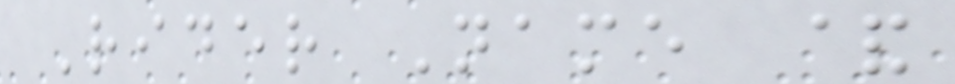Rider Name &
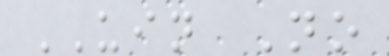UIN No
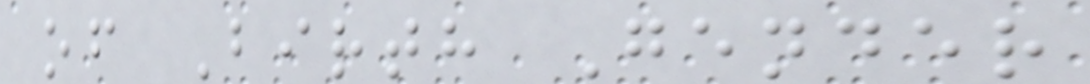of Birth Gender
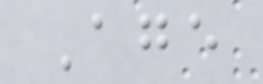Age
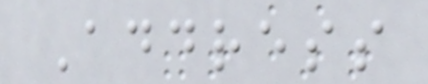Address
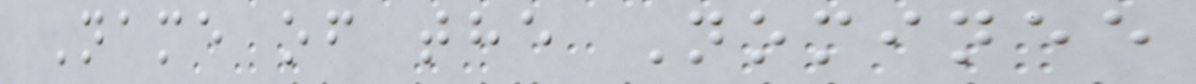Name of the Nominee
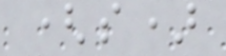(s)
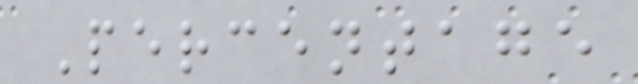Percentage
